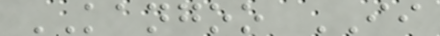KANGOO II
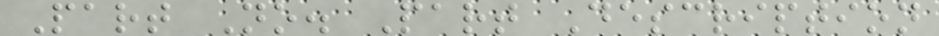Part No. Part Description
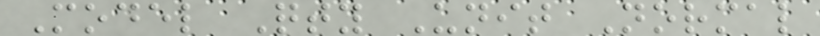Model Qty Unit Normal
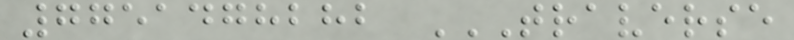7751478282 TRAVERSE
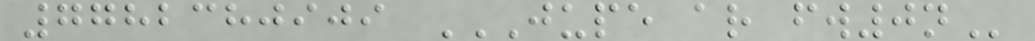7782380909 JUPE AR FW0N
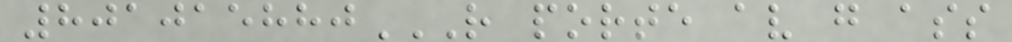801015880R PORTE AV G ASS
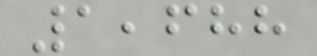1,688
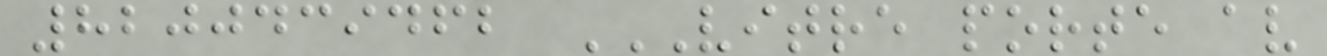8200439462 VITRE PORTE AV
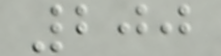200
